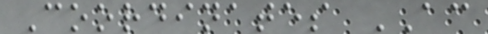Coordinates AC
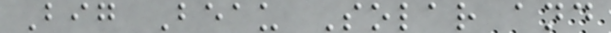Big Beau Solar and
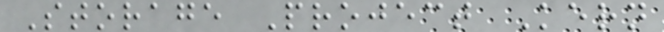Storage Project Kern
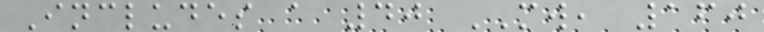Includes a 40 MW, 160
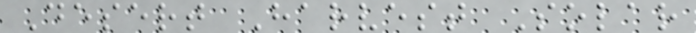Desert Harvest Solar
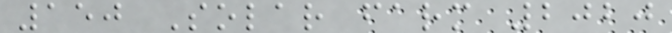150 Solar farm 2020
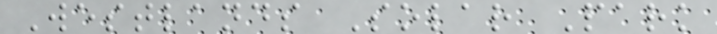Westlands Solar Park
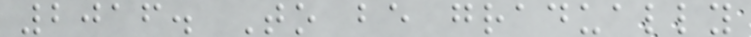2016. To be gradually
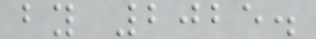by 2025.
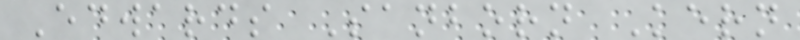Edwards Sanborn Kern
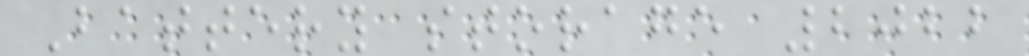Battery storage 2022
